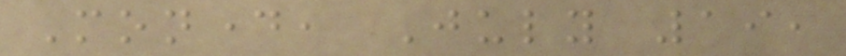Monday, July 19,
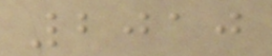2010
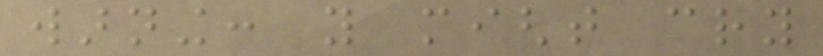warning: you might cry
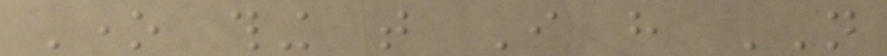One thing that I have NOT
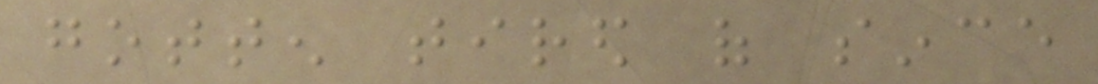gotten tired of since
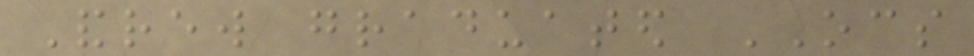Andrew graduated OCS
